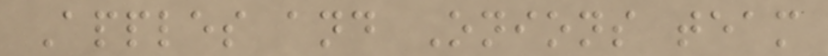Apples and Onions team
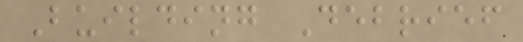Building Debrief
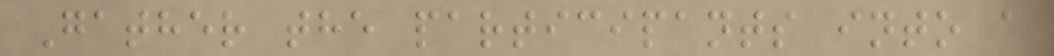Gather the participants into a
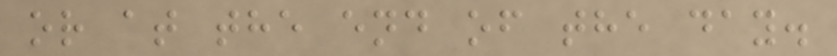or at the end of the day.
